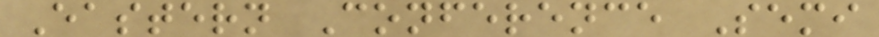Eastern Conference Semi
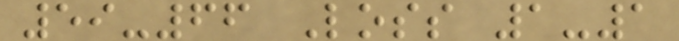59-66 Loss 1-1
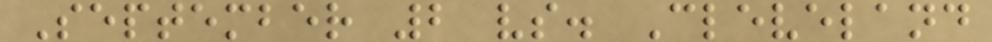September 2 vs. Cleveland
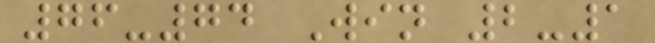76-74 Win 2-1
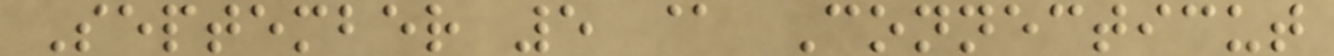September 5 @ Connecticut
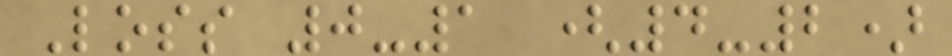Loss 0-1 (4-2)
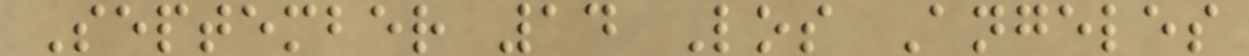September 14 Los Angeles
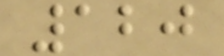120
